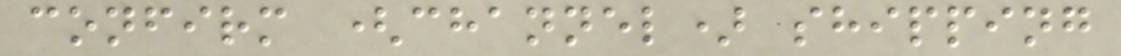confirm (channel) shipping
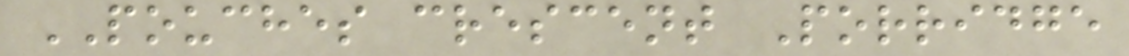POUCHES crescent Porridge
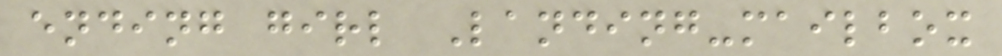ending girl Landing-mailbox
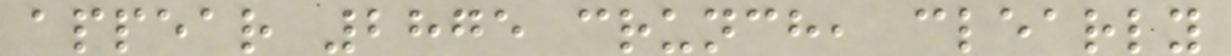appear 2875 crunch, clearly
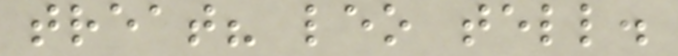treat? leo tell.
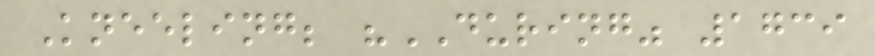Kneeling; "DURING" 1739
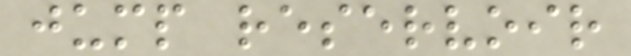jump reservoir
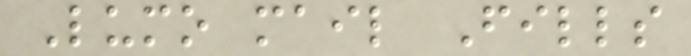Lumo mail Fills
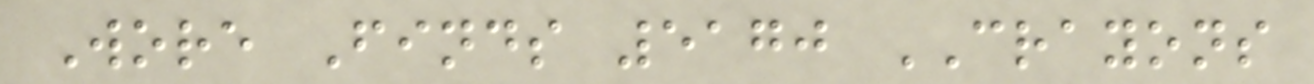Wore Finds 5170 CRAYONS
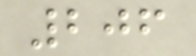206
